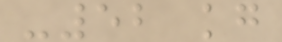-52 kg
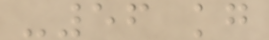-56 kg
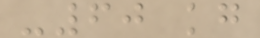-60 kg
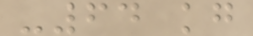-64 kg
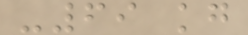-69 kg
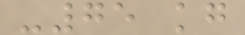-75 kg
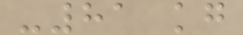-81 kg
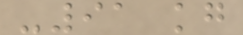-91 kg
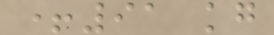+91 kg
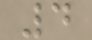4
